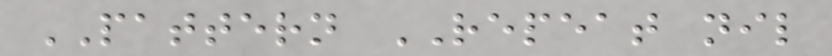PATTERN REPEAT nil
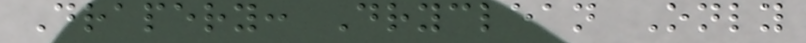Drapery: Dryclean Only
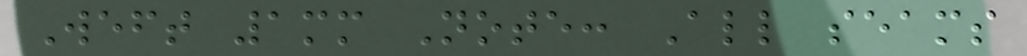Weft 1mm Note: All seams
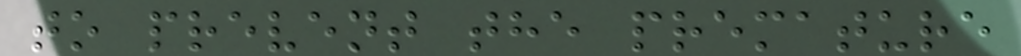to prevent the premature
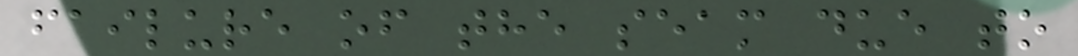failure of the seam due to
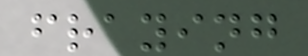fraying
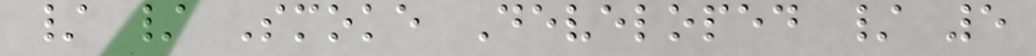/ / Smoke Developed / 5
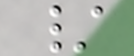/
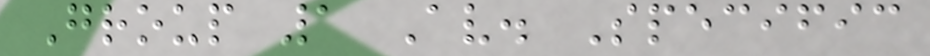Group 1 Av. Specific
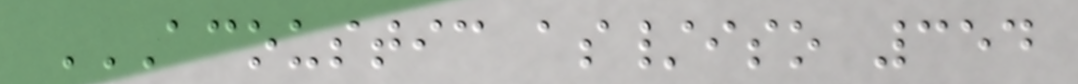ACOUSTIC AS/ISO 354
